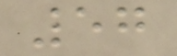57
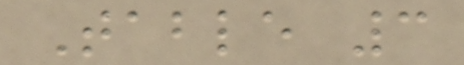Table 3
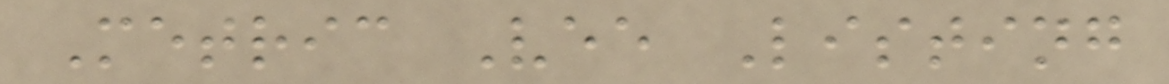Metric Vee Listing
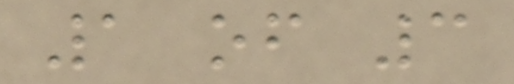1 of 3
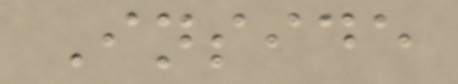Inside
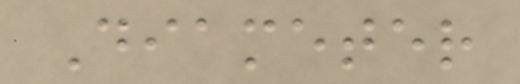Diameter
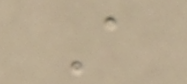A
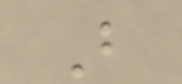B
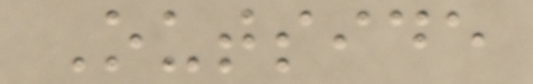Outside
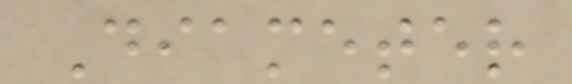Diameter
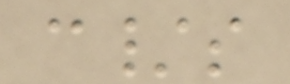c/s
